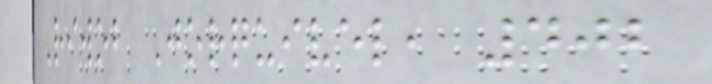Riwob Jorquivel, 402
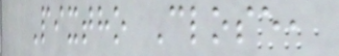Pixtho Close,
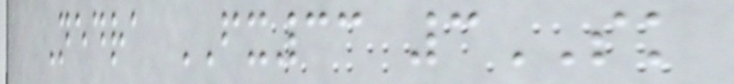Nedra FX33 3SK
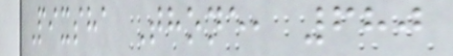Pixsha Thone, 680
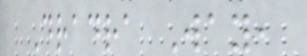Dradra Way,
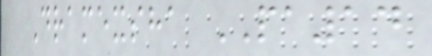Dramexsha PA14
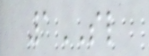1SL
